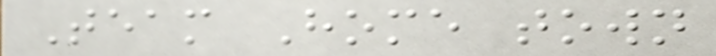Team Home town
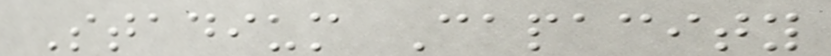Stadium Capacity
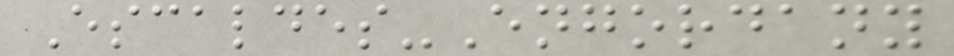Escaldes-Engordany
